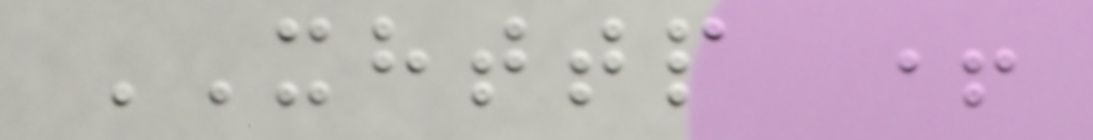XHTTP +
